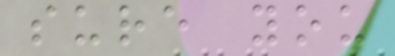sure you
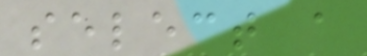select a
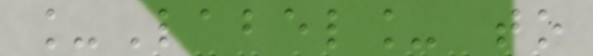_Label_ to
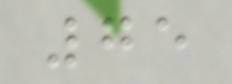75
